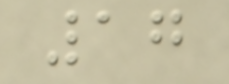17
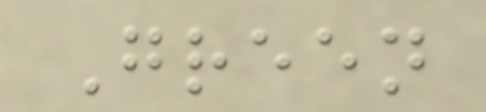Green
